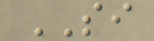SI
